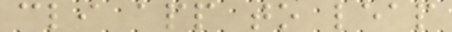cli app to leap
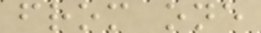from one
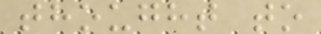thought to
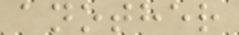another
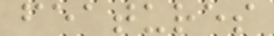features
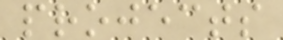projects
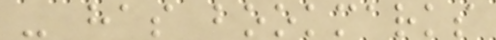- has bookmarks
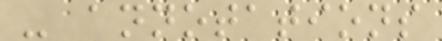- annotations
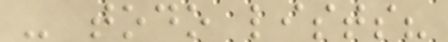- todo lists?
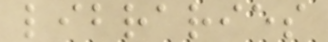libraries
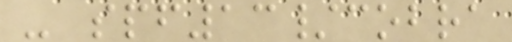- spf13/cobra
